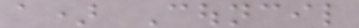a) Council
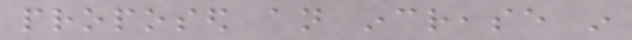proposed an increase in
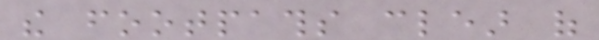the footpaths clear of
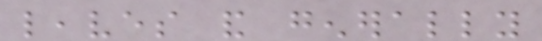leaves and generally
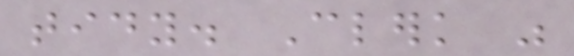tidy. Clerk was
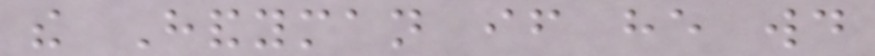the Handyman if he would
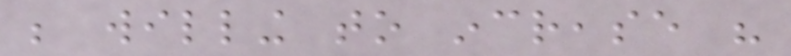be willing to increase his
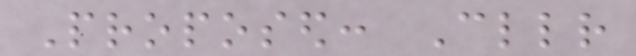Proposed: Cllr
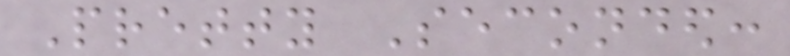Pretty Seconded:
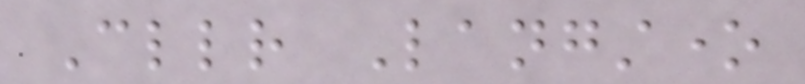Cllr Langstone
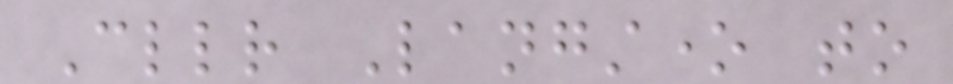Cllr Langstone to
